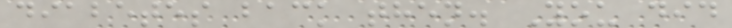diabetes back then. You did
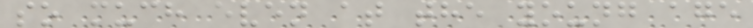so much even at the young age
